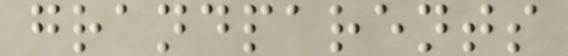grandparents
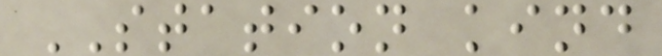STATION kind
